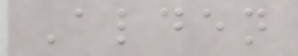Alden
